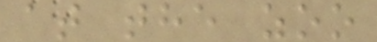at the zoo
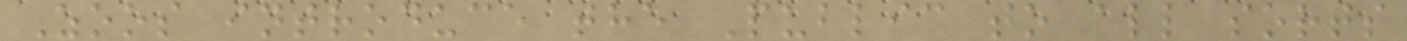Zoos introduce the Public to all sorts
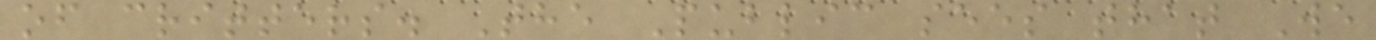of critters. The Public sees that We
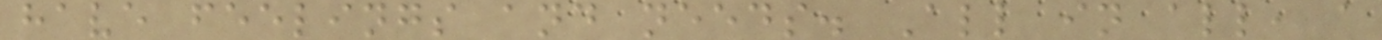have feelings and needs. All in all, a
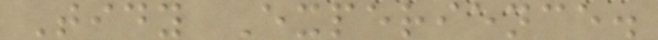Tidy Experience.
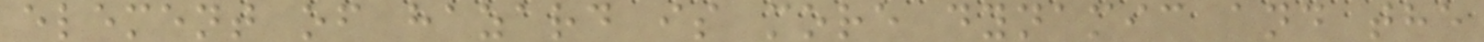element of hazard is more dynamic and the
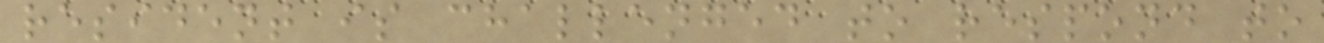resident is challenged to respond to
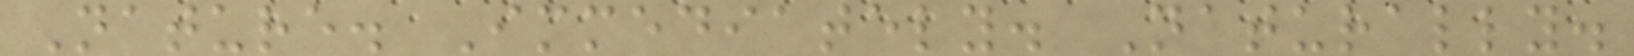Nature. Immediately. Naturally.
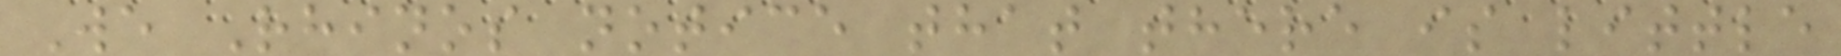We Rhinos notice that there is little
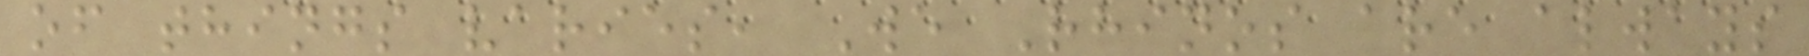of things varies, We Rhinos are always
